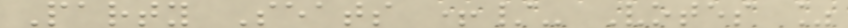Party Seats +/- Votes %
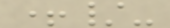+/-
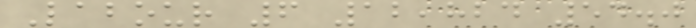Labour 6 12,824 54.0
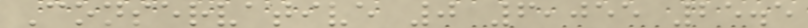Conservative 0 6,055 25.5
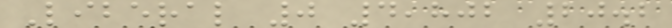Liberal 0 4,802 20.2
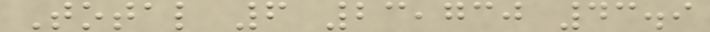Total 6 23,730 43.9
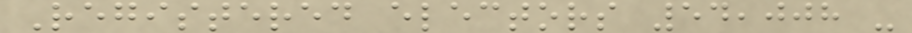Registered electors 54,008 -
